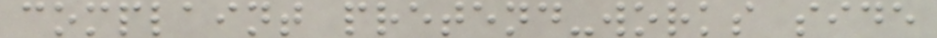complaint pretend-works side
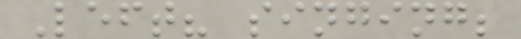Left? singing;
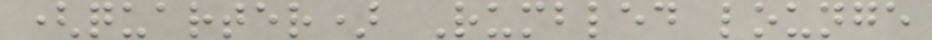(quarter) Rumbled lounge
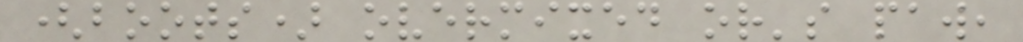(boots) overmixed or's paw,
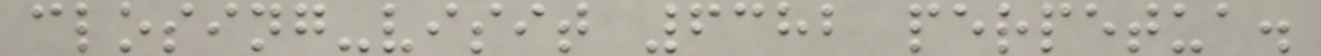closing-visit 6382 perpetua.
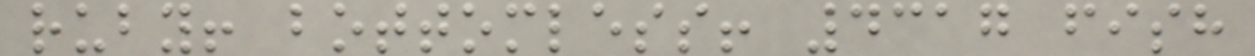ruby! bottomless! 4317 fish
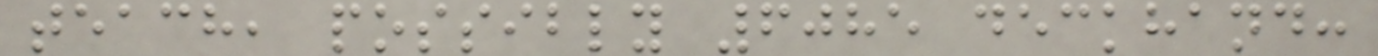teach, possibly 6085 deckhand:
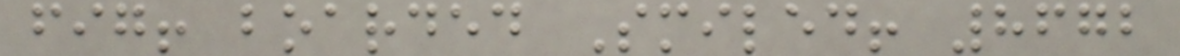fig! boarded Smiled! 8672
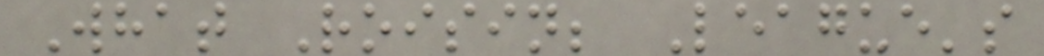What Roisin; League's
